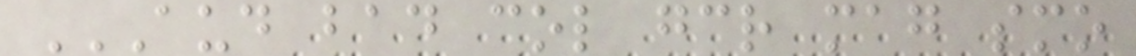AUD BAD COL GCR MAG SMO
